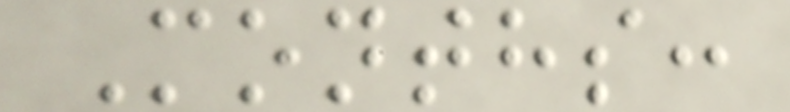Months:
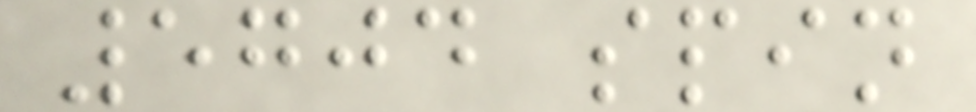5704 spin
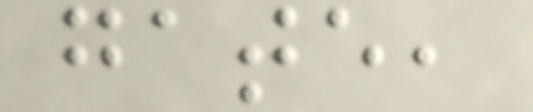gate,
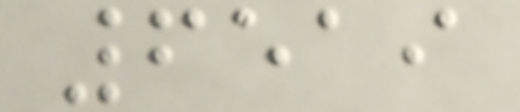6519
